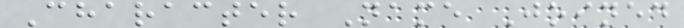Character Name Joined
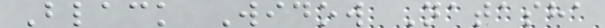Black Widow Natasha
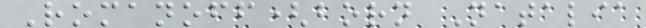Romanoff(born Natalia
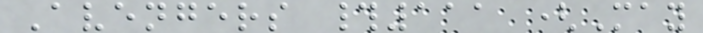Avengers #111 (May
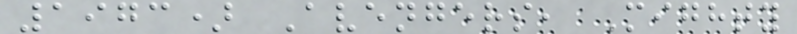1973) Avengers, Mighty
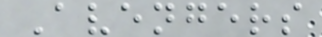Avengers
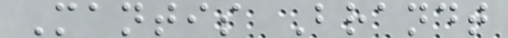Mantis Brandt
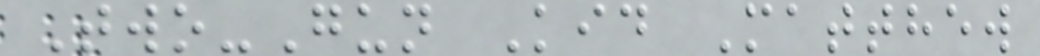Two-Gun Kid Matthew
